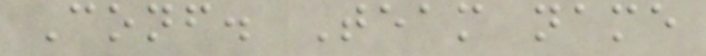Conf. Team name
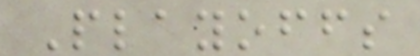Playoffs
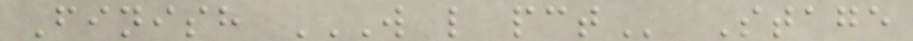Finish W L PCT Stage
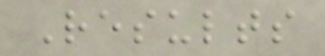Results
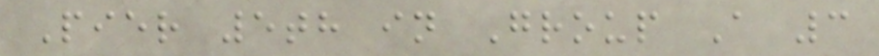Pier 5th in Group A 3
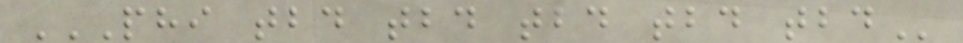PHI TBD TBD TBD TBD TBD
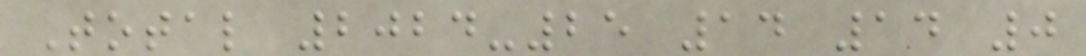Total 2024-25 14 14 0
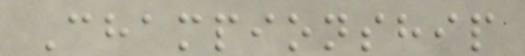Championship
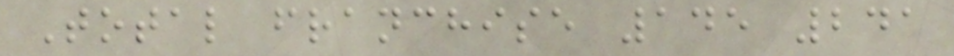Total franchise 145 241
